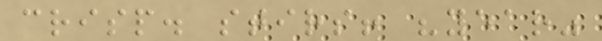crisp. stirs! "year"
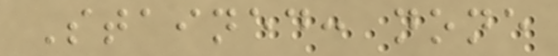Stained: none
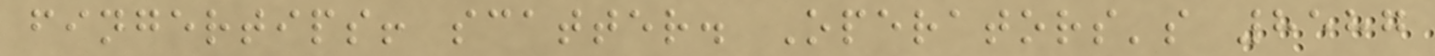fingertips! scatter. Operators's 8587
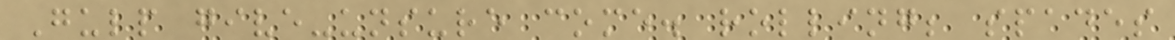Gulp give-unsure come. rolling; spades
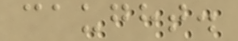caught.
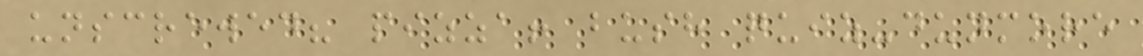unscrewed? pizza! bush quiz-dunmore
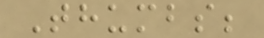Thumbs;
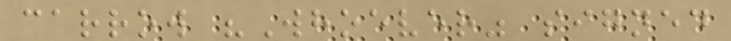carrow "Whoever" signed
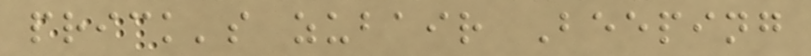prick's zubair Beeping
